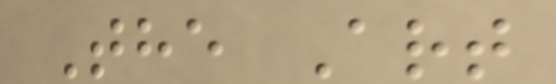The Art
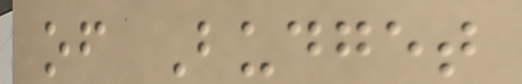of Budget
